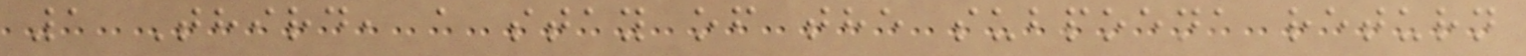1 Third, a stay of the subpoena return
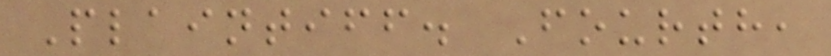Plaintiff. Fourth,
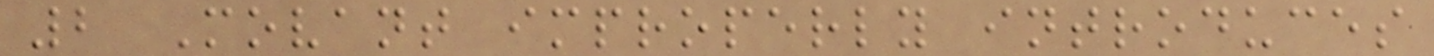2 Movant improperly introduces
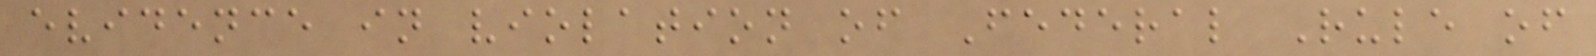evidence in violation of Federal Rule of
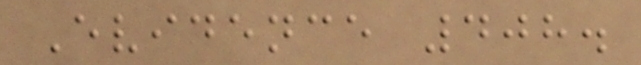Evidence 408.
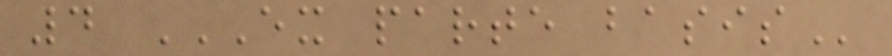4 EX PARTE BASIS
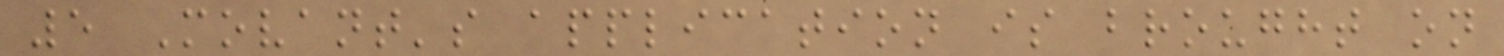5 Movant's application is brought on
